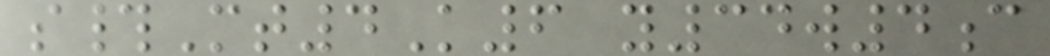s#Mt4K6 y34w4c
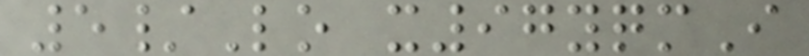5/Lo x97yqmI
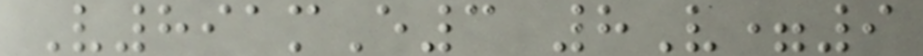V891mE3 8V=9
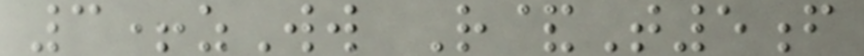3+zWw R&T5f
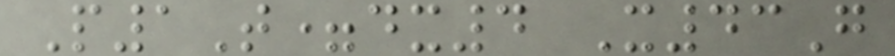P1T=dx4 X43G
